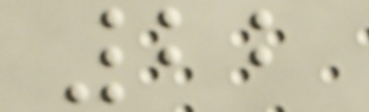22
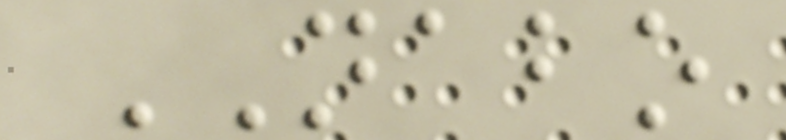NABO
